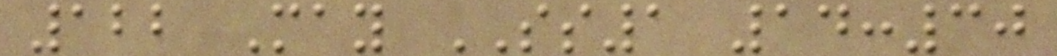122 May SS1 14:30
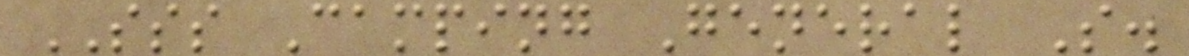SSS Camping General S.
